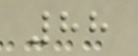88
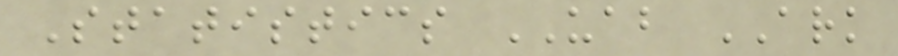Statistics UAB ARK
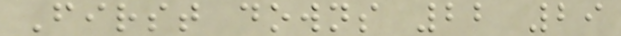First downs 22 29
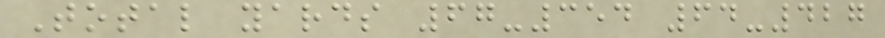Total yards 67-354 64-427
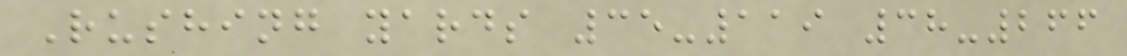Rushing yards 35-119 38-266
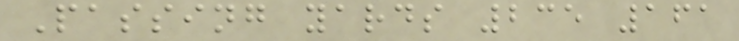Passing yards 235 161
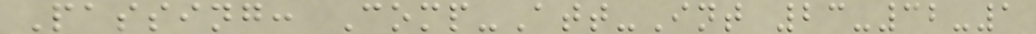Passing: Comp-Att-Int 23-32-1
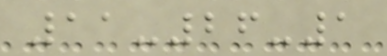11-26-1
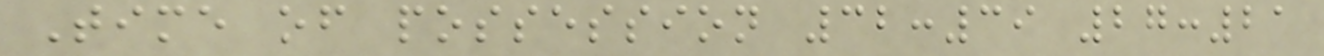Time of possession 32:39 27:21
